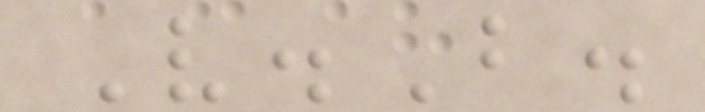V.B.
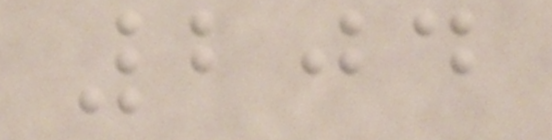204
